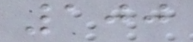100
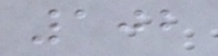102
